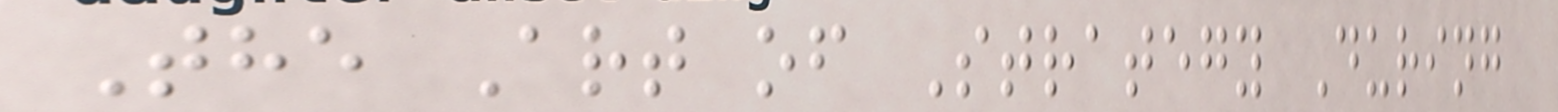The Art of Strategy During
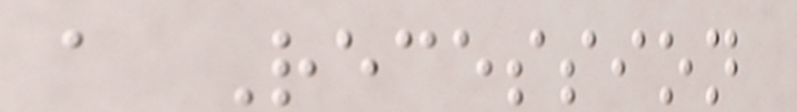a Recession
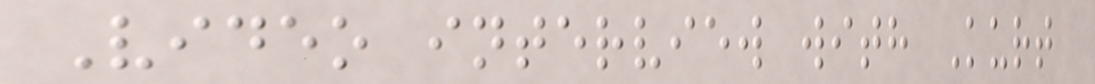Video interview with Kurt
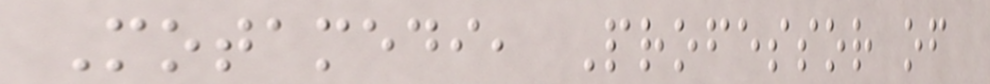Motamedi, Professor of
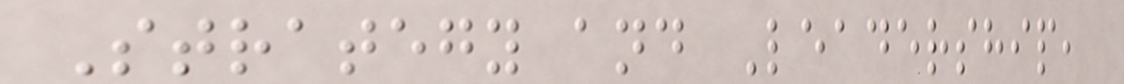Strategy and Leadership,
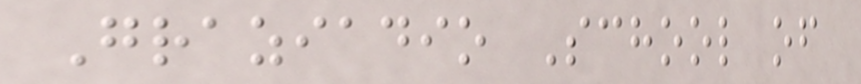Graziadio School of
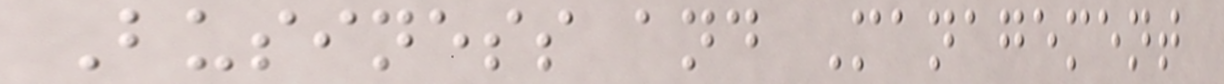Business and Management
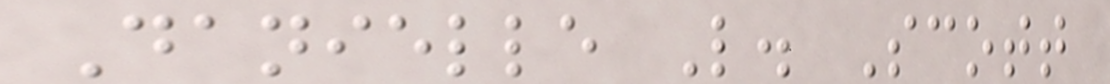Danielle L. Scott
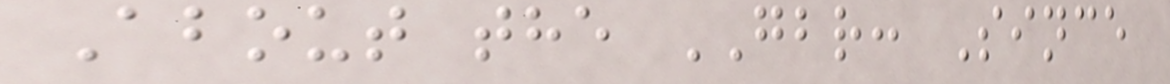About the GBR: Since
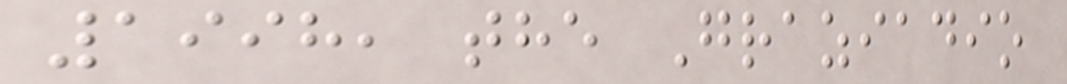1998, the Graziadio
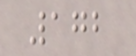172
